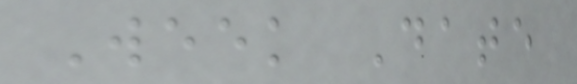Week Date
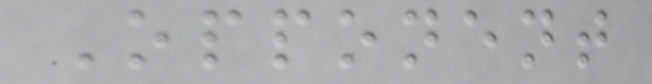Opponent
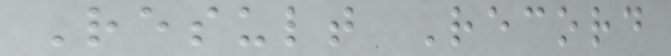Result Record
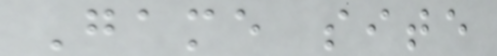Game site
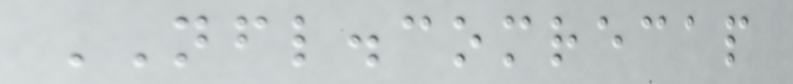NFL.comrecap
